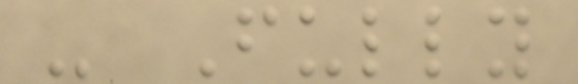- Fully
